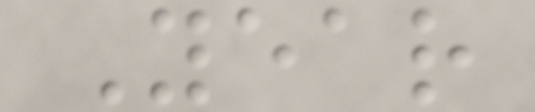Year
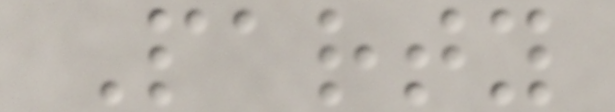Party
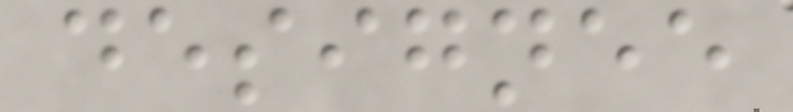designee
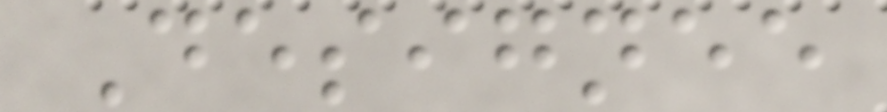Designee
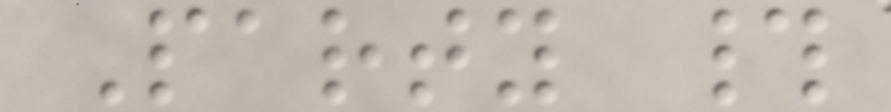Party #
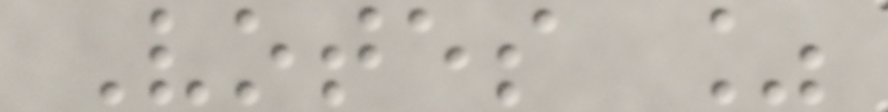Votes %
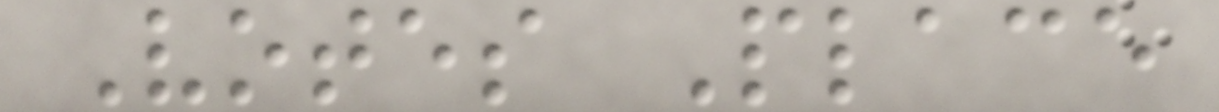Votes Place
